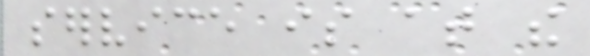service is at the
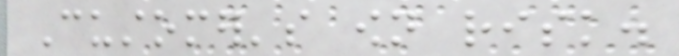Customer's own risk.
